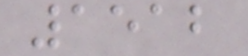1512
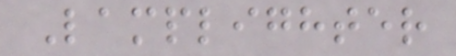Lamplighter
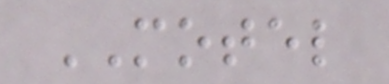MOTEL
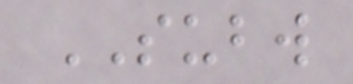SUBW
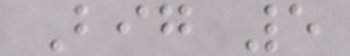Big 5
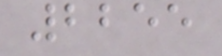2255
